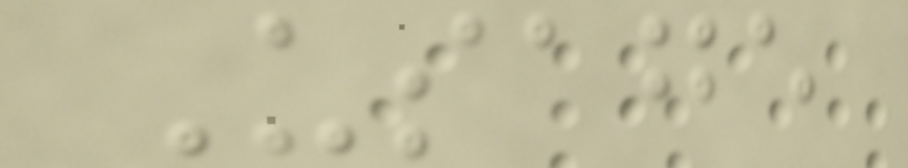Usage
